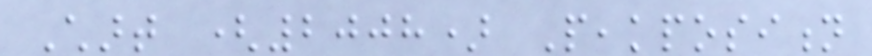Chart (2008) Peakposition
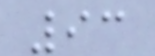93
